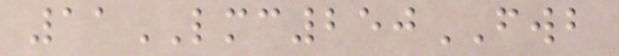11LMC250FWB
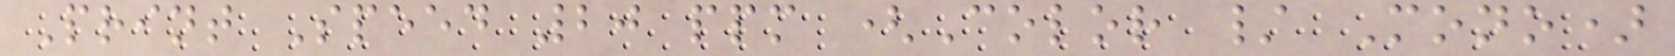Print Speed 20 ppm (Color / Mono)
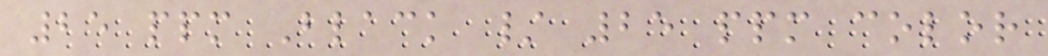25 ppm Black / 25 ppm color
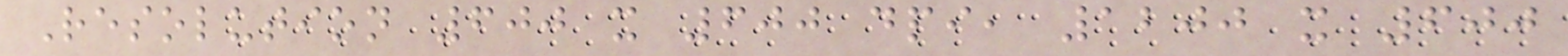Resolution 600 x 600 dpi, 1200 x 600
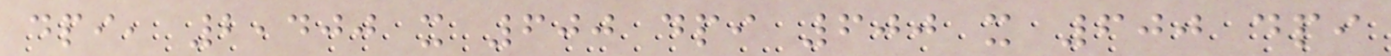dpi, 2,400 x 600 dpi 600 x 600 dpi
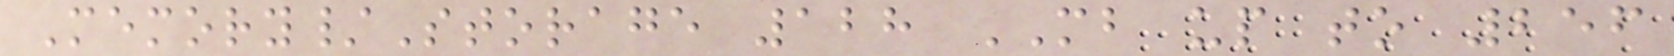Memory/Storage 128 MB up to 256
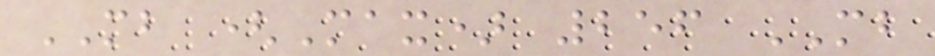MB (Max) 256 MB
